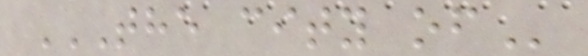THE CITY OF
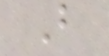B
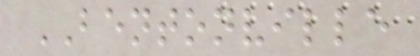BENTONVILLE
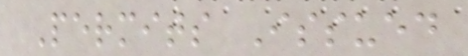Permits Issued
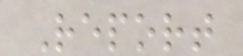Report
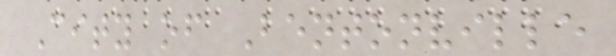City of Bentonville
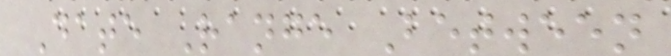Date Range Between
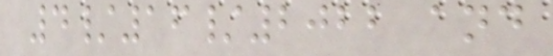4/16/2022 and
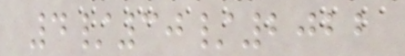4/30/2022
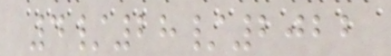4/28/2022
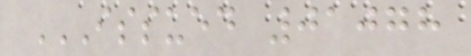ISSUED 01078
